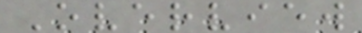Overview
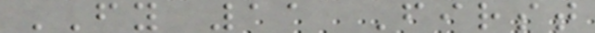FY 11 First
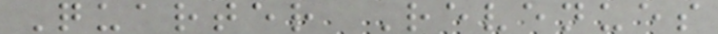Quarter Revenues
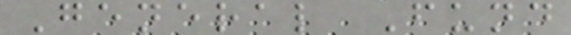General Fund
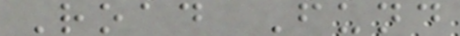Road Fund
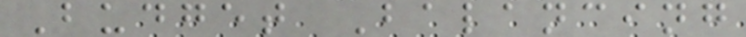Budget Balancing
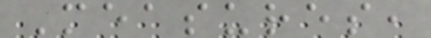Measures,
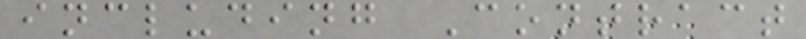including Contract
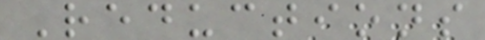Reductions
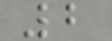2
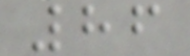86
